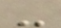-
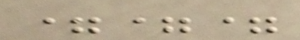===
